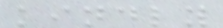kindly
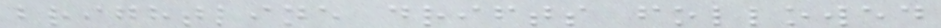brightline drifts followed
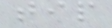tip
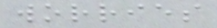worries
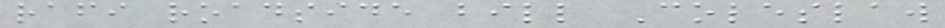rafi roadside bill Coleslaw
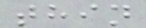thin
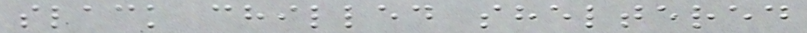slack chilled sheltered
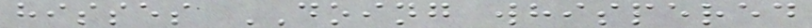hisses DOING whispered
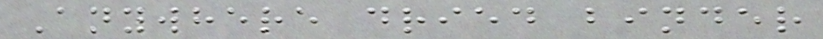Anywhere dried binder
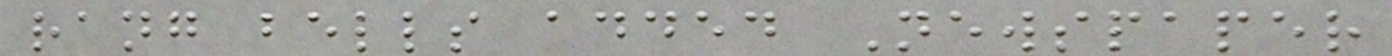rang bells added Newspaper
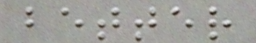better
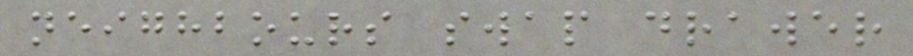neighbours swap drawer
